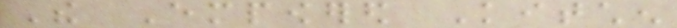The Empowered Kitchen
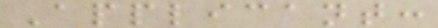Applicant:
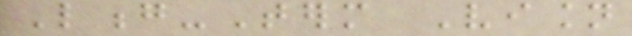Long-Term Vision
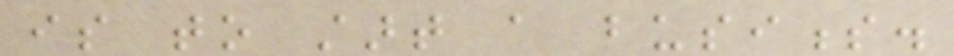is to start a business.
